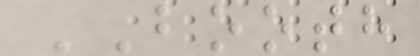BOOTH
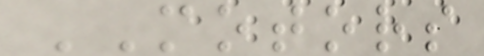MOTORS
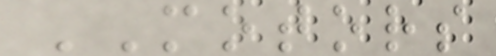MOTORS
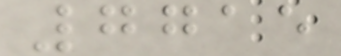7715
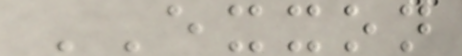EXXON
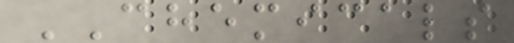CHEMICALS
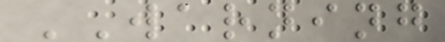WARNING
